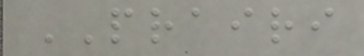PRAIRI
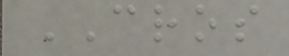CROS
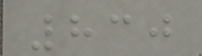830
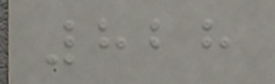828
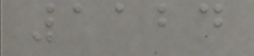1124
